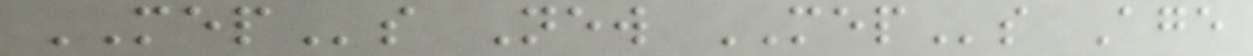MEPs New MEPs Age
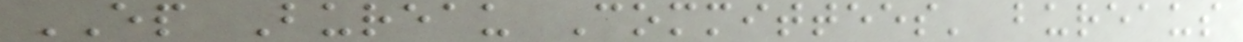EP Bureau Committees' bureaus
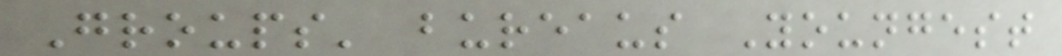Groups' bureaus Youngest
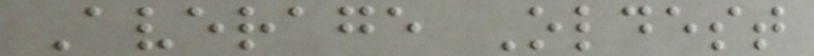Average Oldest
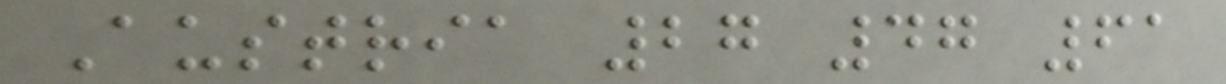Austria 27 47 61
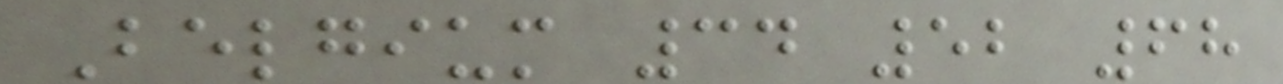Belgium 34 52 68
